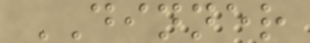DINNER
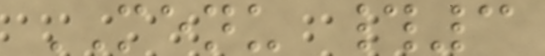MENU #3
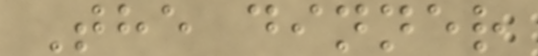The dinner
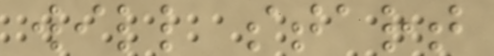will start
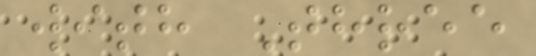with Three
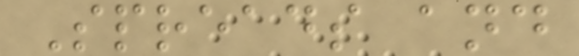Spreads and
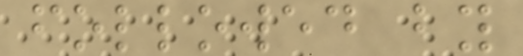followed by
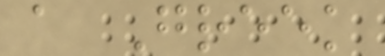a Greek
